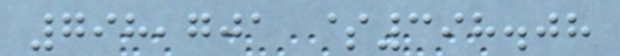798,701 $398.08
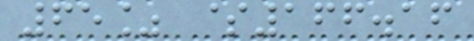65% $166.16
